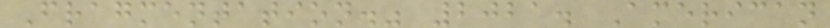Fragmentation." 2021. American
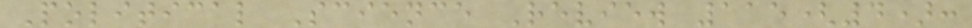Political Science Review 115(4):
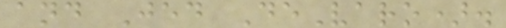and Jed DeVaro).
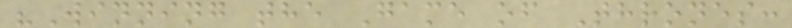"Winning the Game of Thrones:
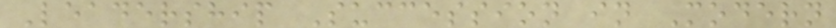Leadership Succession in Modern
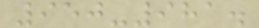950-981.
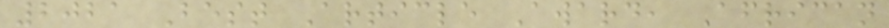2021 Best Article Award, African
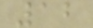12
